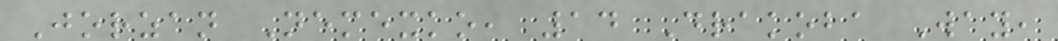Jorzan Nemexko, 14 Drakoba Way,
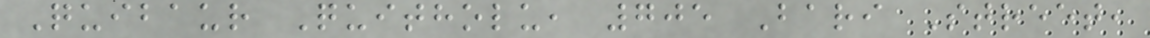Quibaur Quitholu, 705 Bari Street,
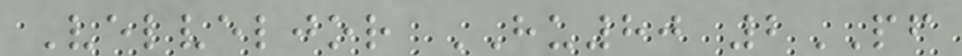Velveljor HU80 2PF
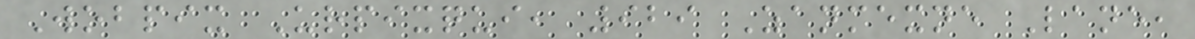Wobpix Urpixqui, 929 Zanmexne Lane,
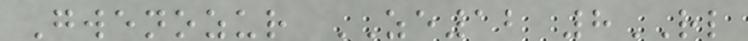Gwenozur ZE12 8RL
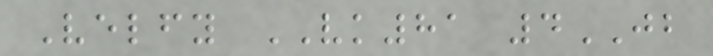Velfy VK81 4JB
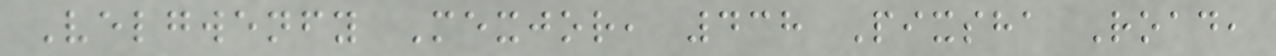Velgwenfy Mexjor, 438 Pixsha Road,
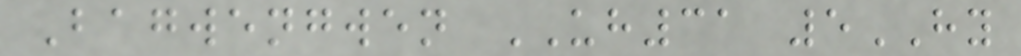Bagwengwen UH31 5HY
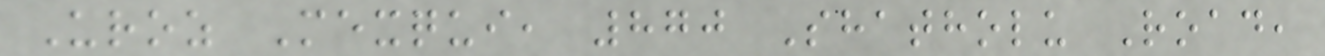Uroz Mexqui, 870 Shatholu Road,
